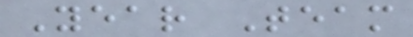Year Team
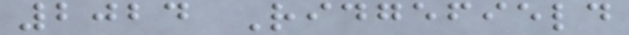2024 Ridgefield
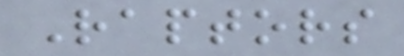Raptors
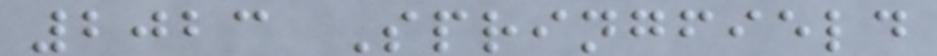2023 Springfield
